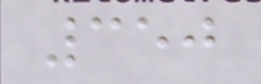350
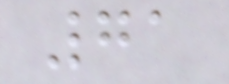71
